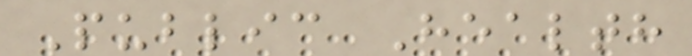Public Health
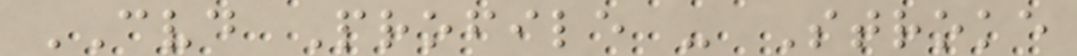CVD Profile - Stroke
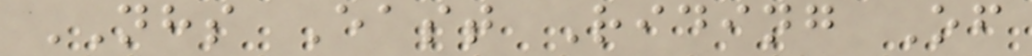NHS East Riding Of
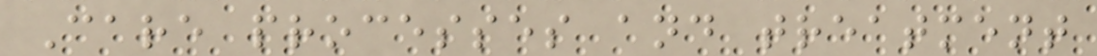Care processes and treatment
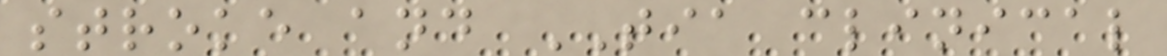stroke and TIA clinical
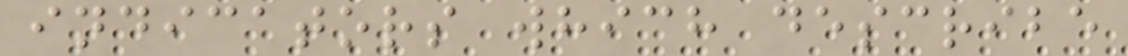indicators which describe
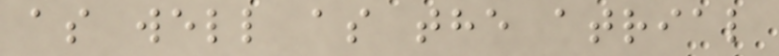as well as the atrial
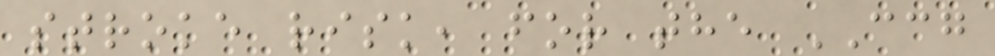stroke risk, for the CCG
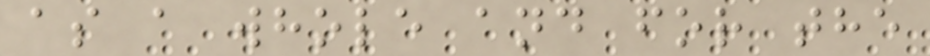as a whole and for the
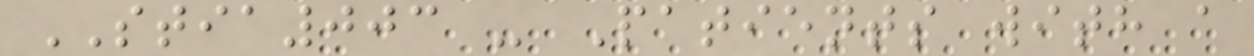STIA003 - Patients with a
